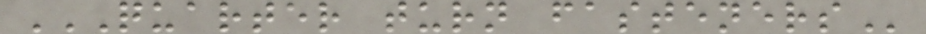QUARTER TURN FASTENERS
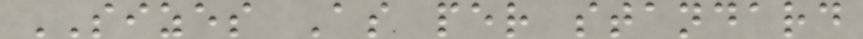SIZES As per standard
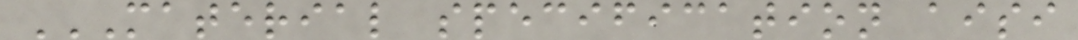MATERIAL SPECIFICATION AISI
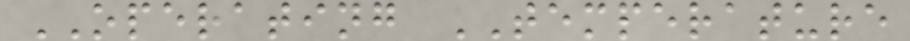OPERATING TEMPERATURE
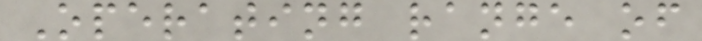Operating range of
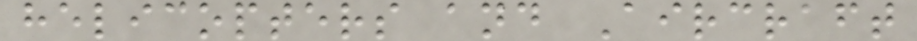helicopters and Aircraft
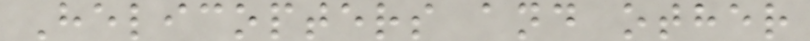Helicopters and other
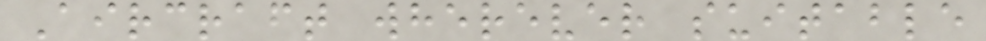Aircraft wherever suitable
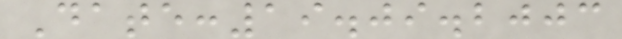Date:19.09.2003
